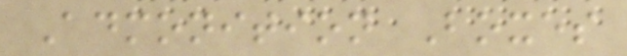Admonition Boxes
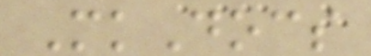MkDocs
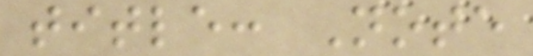title: Note
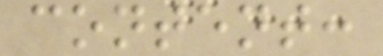content:
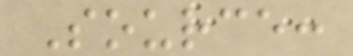Source:
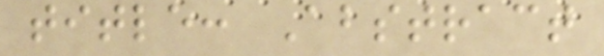title: Abstract
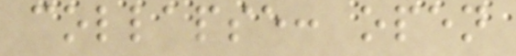collapse: open
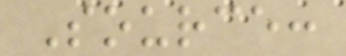Source:
